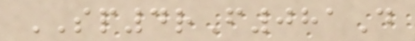SP4rF081D
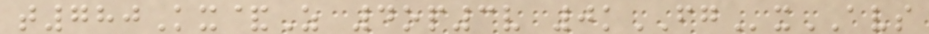t780Kx&Z 4op3v 0kFGxAVS
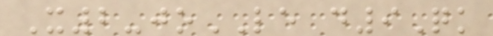X2-joLE d9Qk
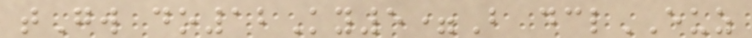tGw do12Ky5=B dclEUZ
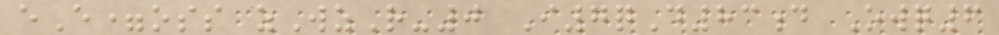eE=oss zWzR-0 I7qD83d Owq6
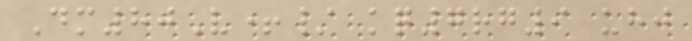Dm80V+/ kq7rg9 uhj
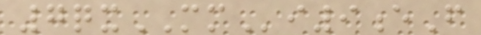7qxMMi9eF
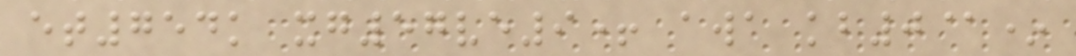et754k xg57ve9+ awa kb0@*
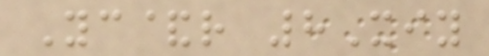Yc&r 8Xiy
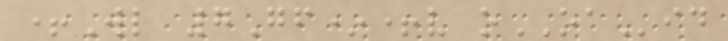+Wl 7Gf*+v oOAid
